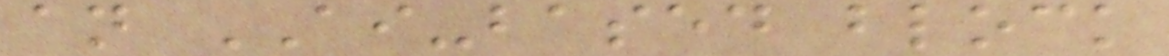an AI-based block
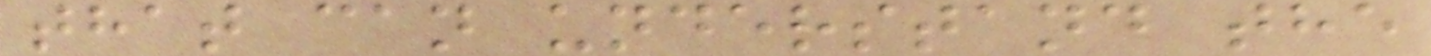that can understand the
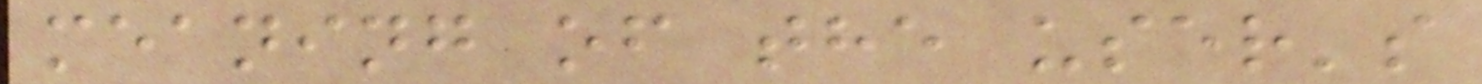meaning of the user's
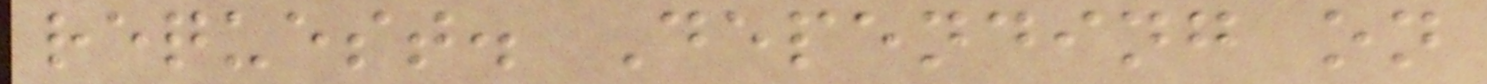request. Depending on
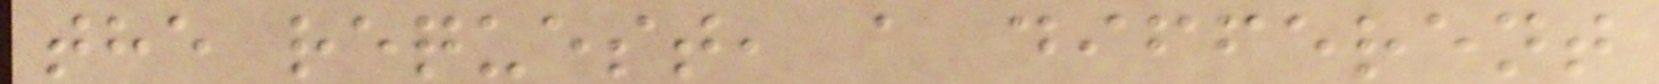the request, a different
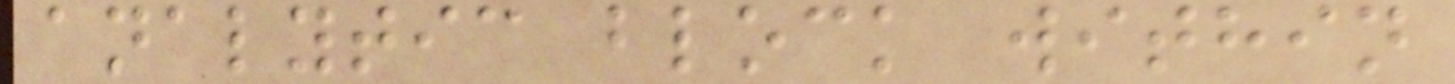analytic block within
